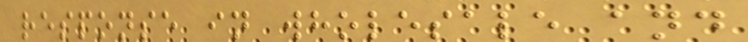response in wholesale and
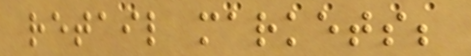retail markets;
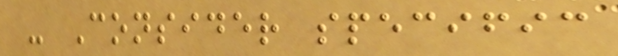- Consider specific
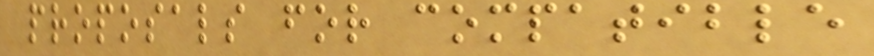proposals for compatible
